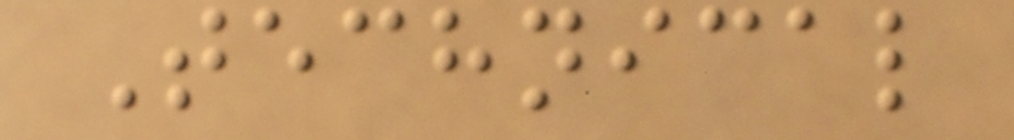Technical
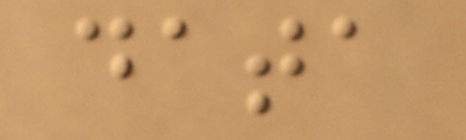data
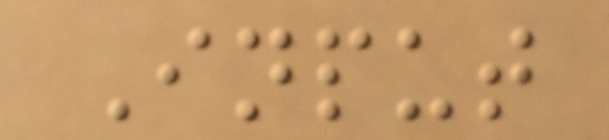Input
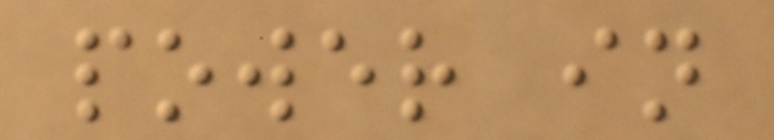power in
